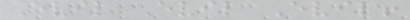Evil Evil Evil!
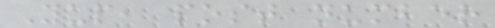Yup, post number
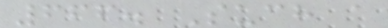666. Such a
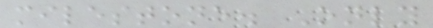milestone. Only
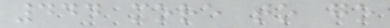444 more to go
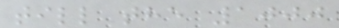till the 1000
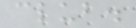club.
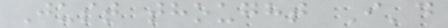Just thought I'd
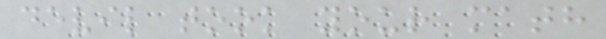devil took your math
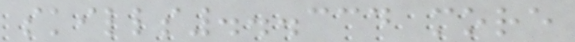skills...334 more
